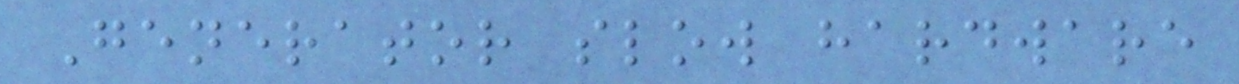Generator slow hardware
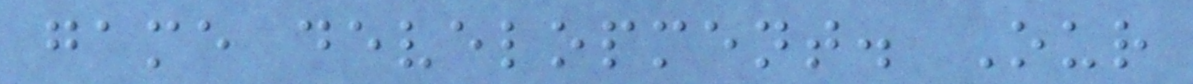game development. Our
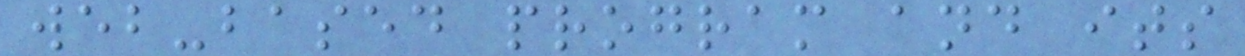web-based program and its
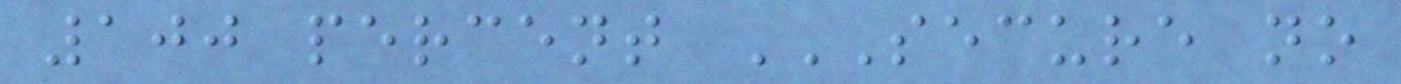100 percent SECURE NO
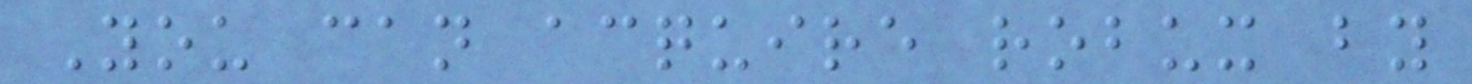You can acquire robux by
